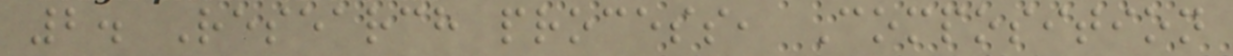2. Research process, Composition
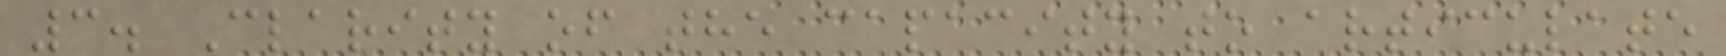3. Clarity of the capacity to articulate
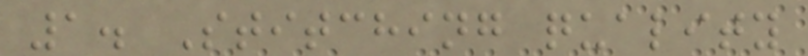1. Stitching quality
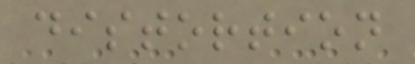distortion
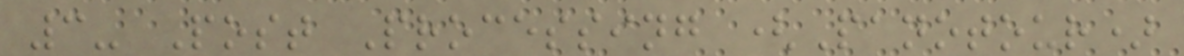3- Post Processing (Panotour)
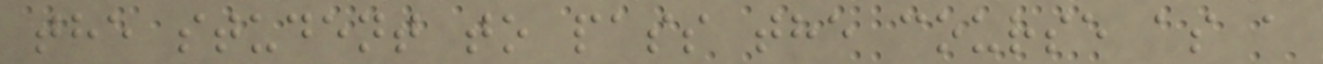the student to pass the course as a
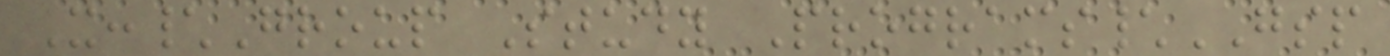X:\Group Study Programs\GSP
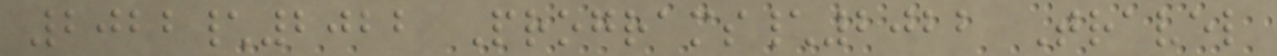2022\2022 Programs\2022 Travel
